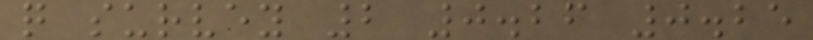q survey 2 0.26 0.25
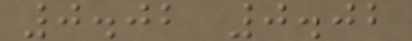0.02 0.02
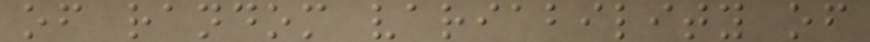of random variability of
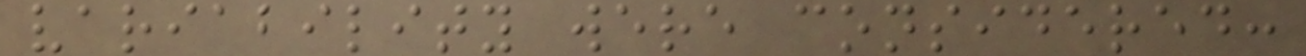variability were considered:
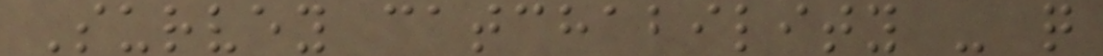Survey catchability - q
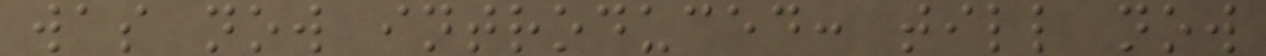was now introduced: till now
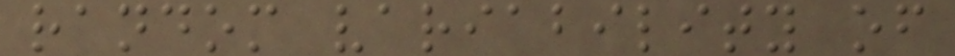random variability of
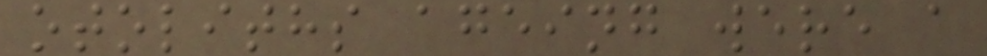otoliths ageing were a
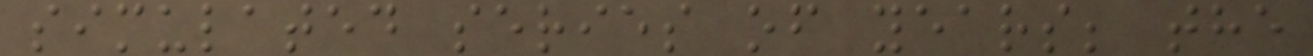simulated series of years; the
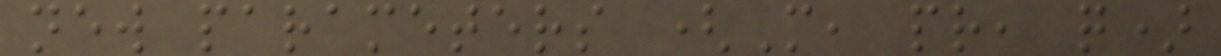new parameters (M, pr, q)
